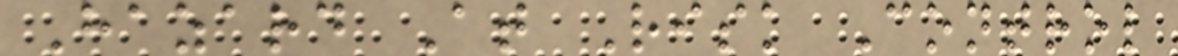Hazard At Risk Control
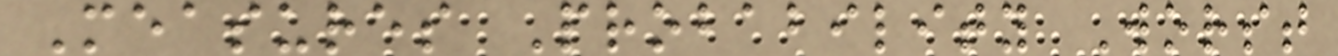Measures Probability Worst
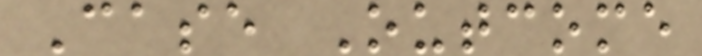Case Outcome
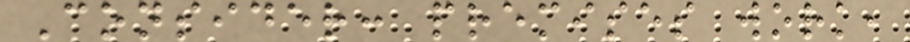Consider: premises work,
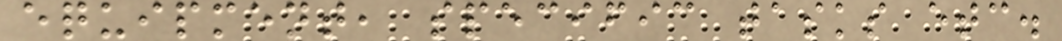equipment, specific tasks etc.
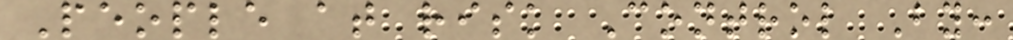People at risk Control By:
